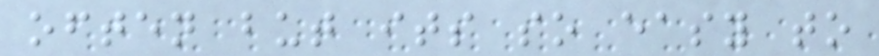often but its so easy to
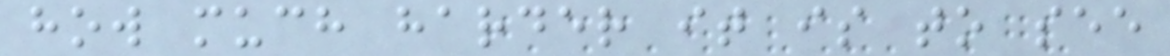how much harder it is to see
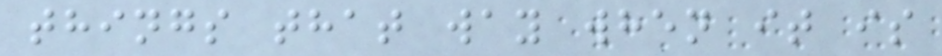things that way when it is
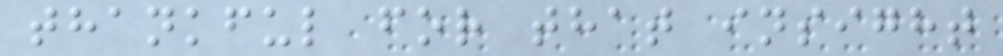thankful for that insight
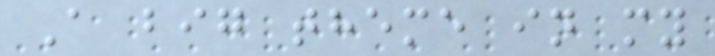A big theme in my
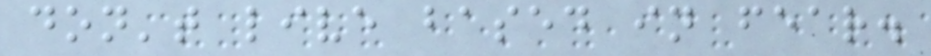don't live based in fear.
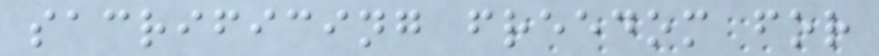sacrificing freedom for
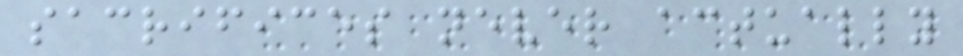sacrifices never actually
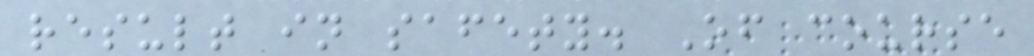result in safety. Of course
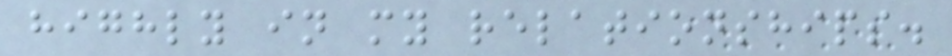highly in my relationships.
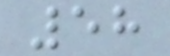58
